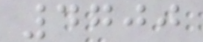4700
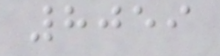8059
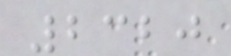2320
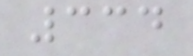334
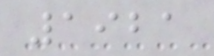1921
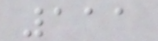111
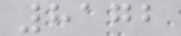8172
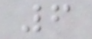6
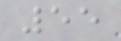55
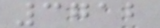3712
